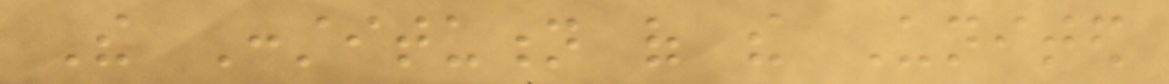The Constitution of the United
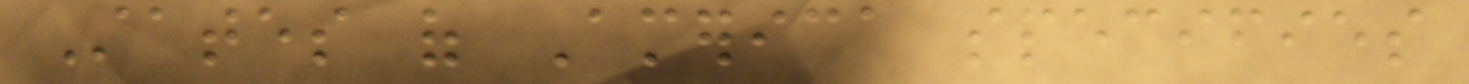States of America specifies
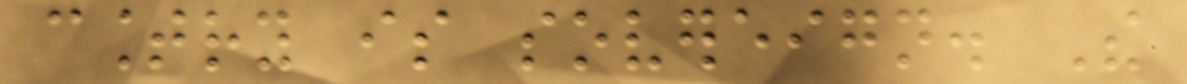country is sovereign. The
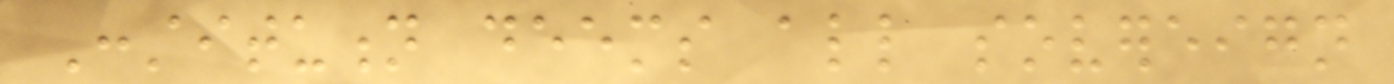Constitution deems all sovereign
